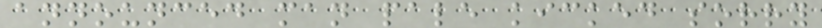announced man pale kicked sorry
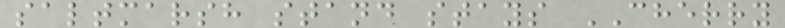saltmarsh stand stays CHERRY
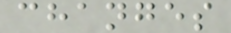changes
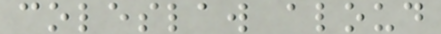coleslaw aloud
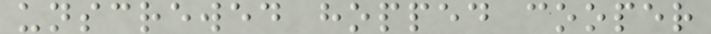unscrewed hopped cooper
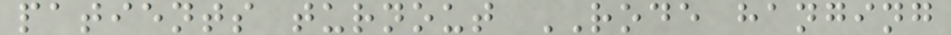patients turnout RODE hanging
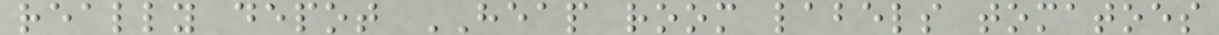really depot HEAP room labels tomatoes
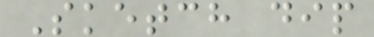Sketch dip
